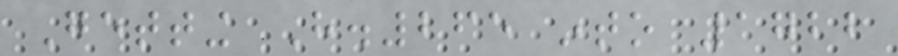Getting H.265 into 1722
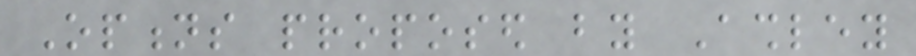Options proposed by Ashley
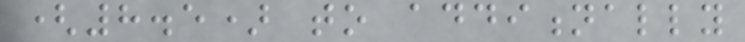(8.5) to additionally
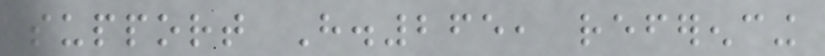support H.265, referencing
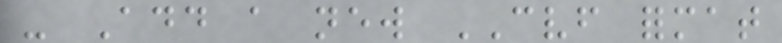- Add a new CVF format
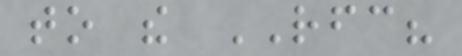to the RFC?
